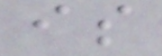is
